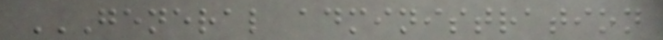GENERAL ADMINISTRATION
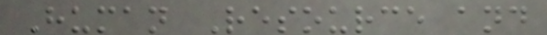Human Resource and
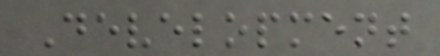Development
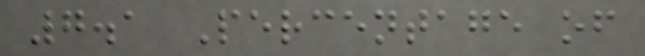7.1 Percentage of
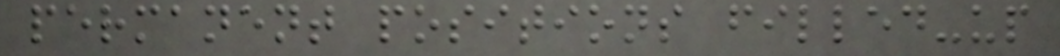permanent positions filled-up
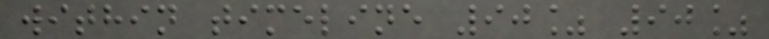within timeline 90% 90%
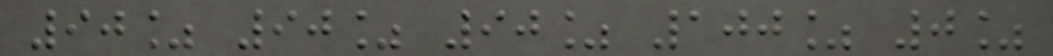90% 90% 90% 100% 0%
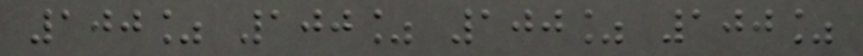100% 100% 100% 100%
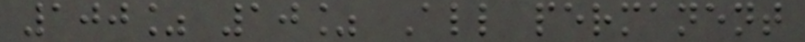100% 10% All permanent
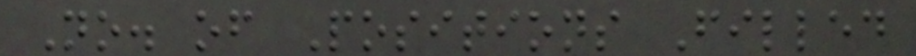No. of Positions Filled
